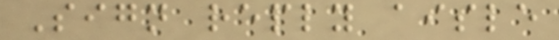Sign reply aisle
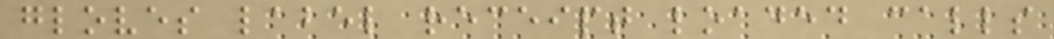gloves label receipt loaded calls
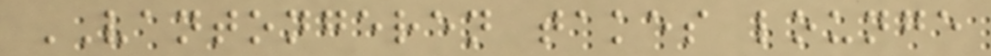VANTONGEREN takes lounge
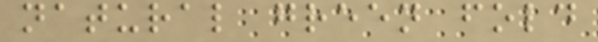natural green fold
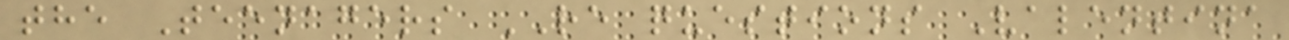the Teenagers RE questions Valentina
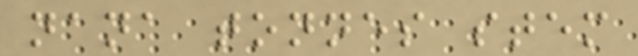nana tonnes stem
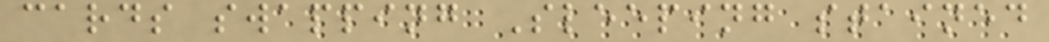cards swapping Sleeping stained
